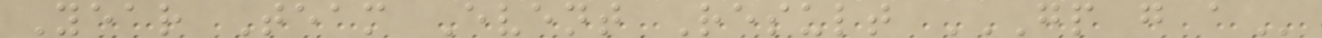Year Team Event Result GP G A
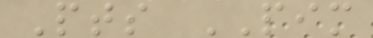Pts PIM
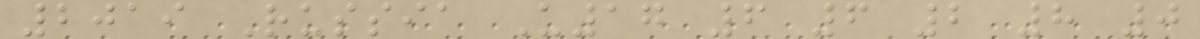2019 Russia U17 6 6 2 8 0
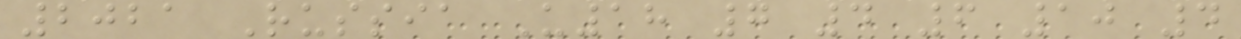2021 Russia U18 7 4 6 10 4
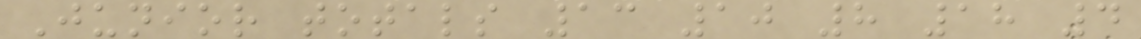Junior totals 13 10 8 18 4
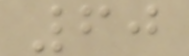60
